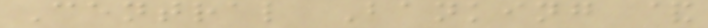Central Banking &
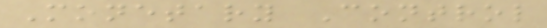Monetary Control
